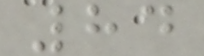84
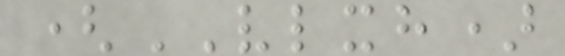(VLXH)
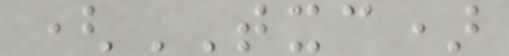(TXC)
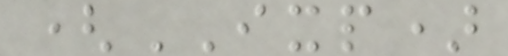(IXP)
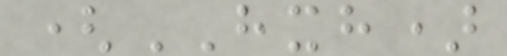(HXH)
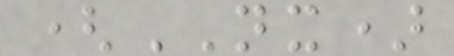(NX)
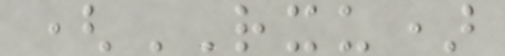(RXU)
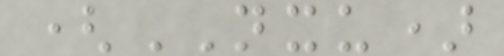(NXU)
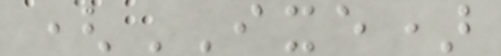(IXE)
